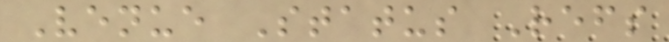Venue Status Refs
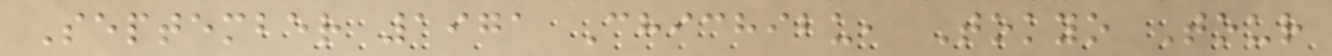September 1971 Chichibu, Tokyo Tour
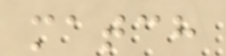match
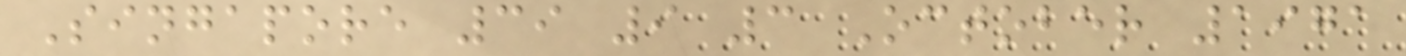Singapore 39 9 3 October 1971
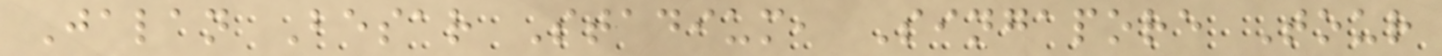Jalan Besar Stadium, Singapore Tour
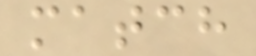match
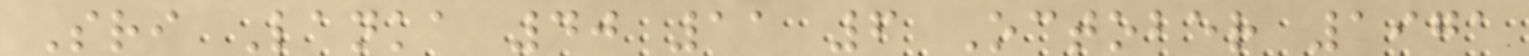Sri Lanka 40 11 6 October 1971
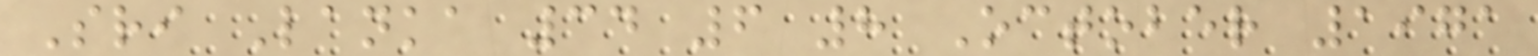Sri Lanka 34 6 8 October 1971
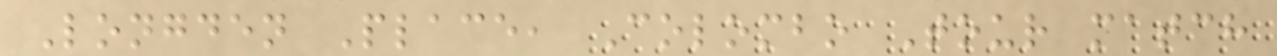Longden Place, Colombo Tour match
